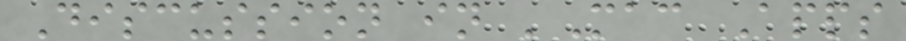Discussion in 'Mac Apps
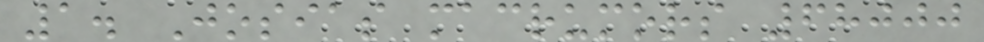1. Josias macrumors 68000
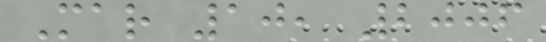Mar 10, 2006
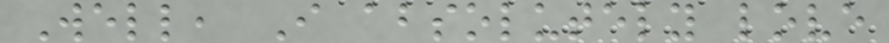Well, I absolutely love
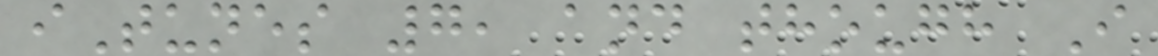iTunes 7, and though I
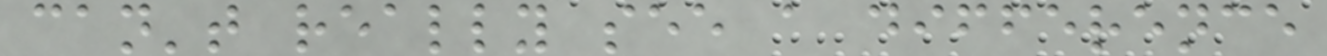can't really see a difference
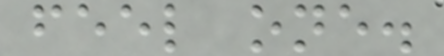feel one.
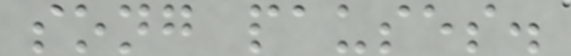song pauses.
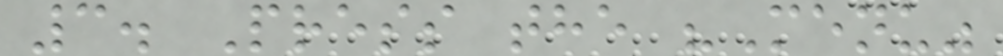3. Press the "Menu"
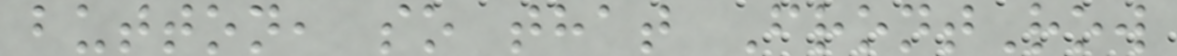button, so that FrontRow
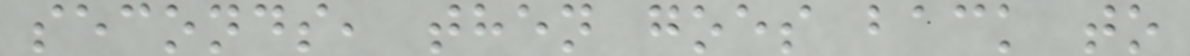seconds, then goes back to
